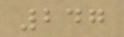247
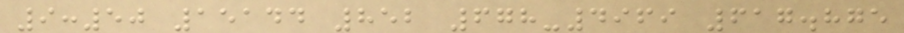9:50 15144 852 678-4969 617.875
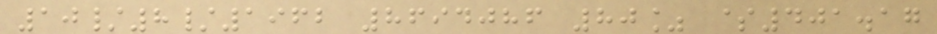10/8/1962 8694086 80% $401.17
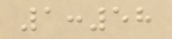1:58
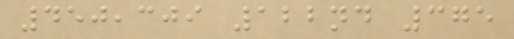450,309 122nd 375
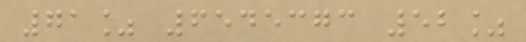71% 6545373 52%
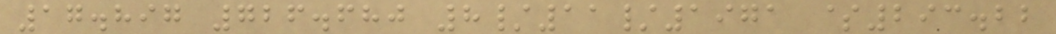17.897 726.680 8/11/1971 $293.22
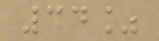34%
